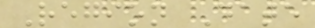Region Date
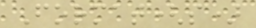Format(s)
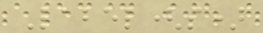Label(s)
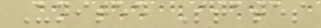United States
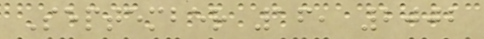September 16, 2002
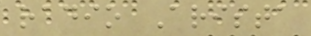radio Arista
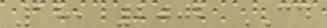18, 2002 CD
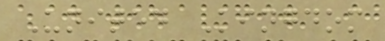United Kingdom
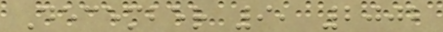December 9, 2002
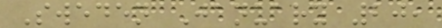Sweden January 20,
